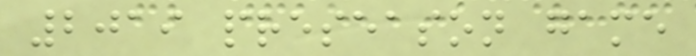2019 preseason game
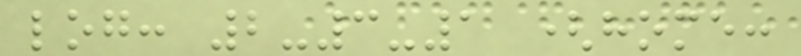log: 2-3-1 (home:
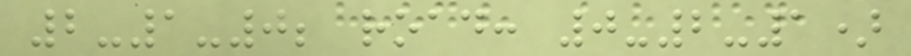2-1-0; road: 0-2-1)
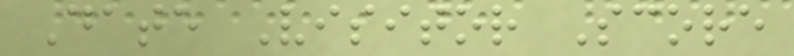Date Visitor Score
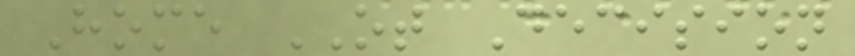Home OT Decision
